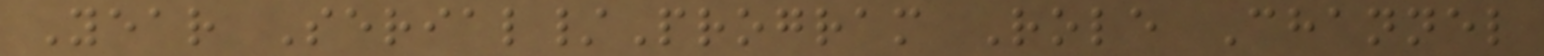Year Serial/Program Role Channel
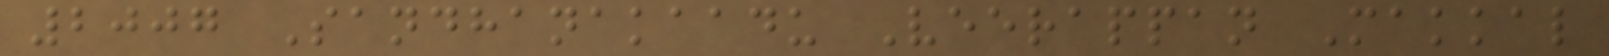2007 Sandhanakaadu Veerappan Makkal
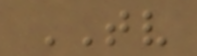TV
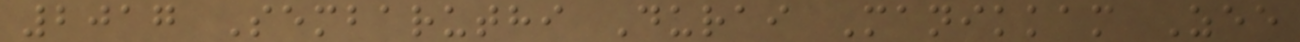2017 Sembaruthi Durai Manikkam Zee
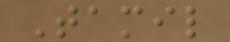Tamil
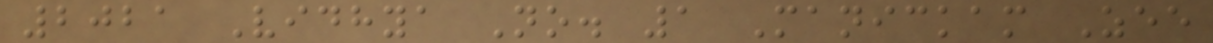2021 Vidhya No. 1 Manickam Zee
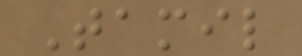Tamil
